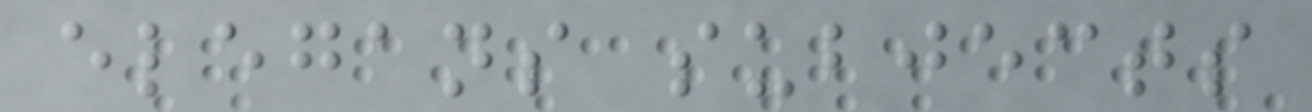elegans subjects
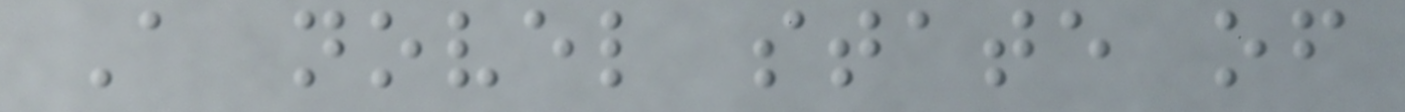A novel state of
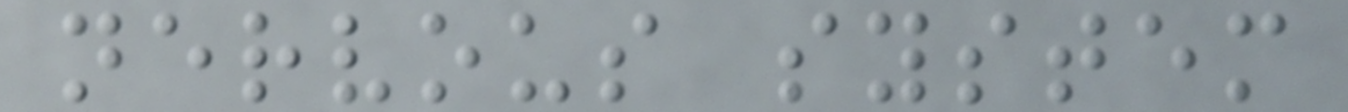nervous system
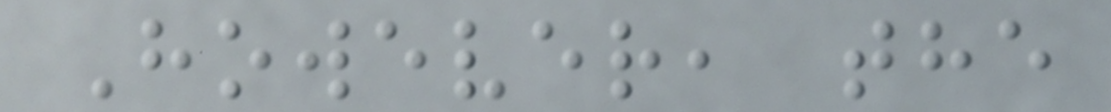However, the
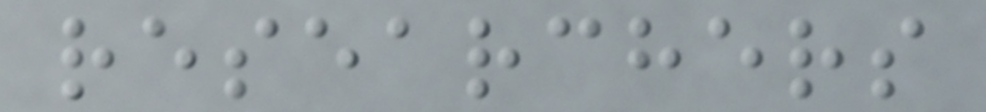researchers
